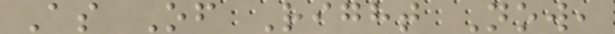As Of Right Now,
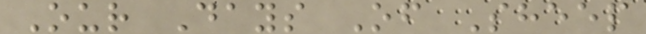Our Days Of Sheep
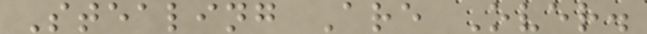Stealing Are Over.
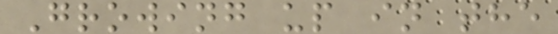Growing up in the
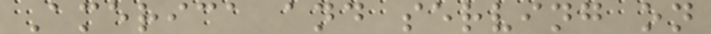America and serving on
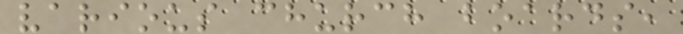various church boards,
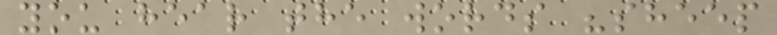you hear the words "sheep
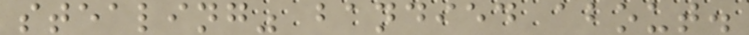stealing" bandied about.
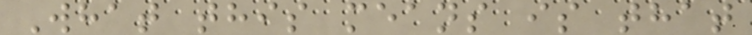What this means is that
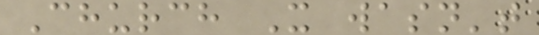Church X wasn't
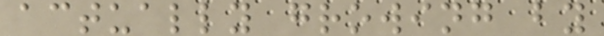actually growing by
